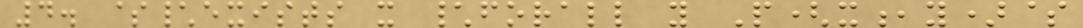4. $\exists x \forall y P(x,y)$
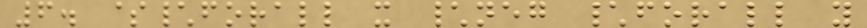6. $\forall x \neg \forall y
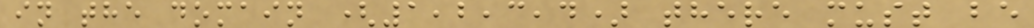in the domain (1,2,3,4) there must be
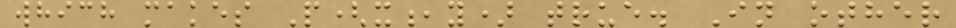which makes P(x,y) true. In other
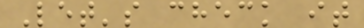Let's check it
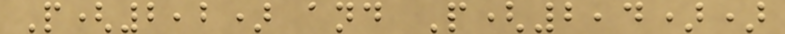P(2,2) and P(2,4))
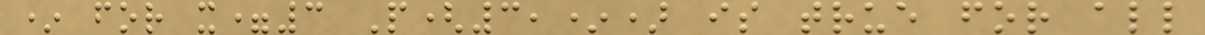* for x=3 P(3,*) is true for all
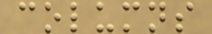columns
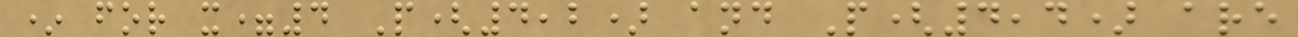* for x=4 P(4,2) and P(4,4) are
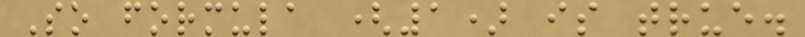So formula (1) is true.
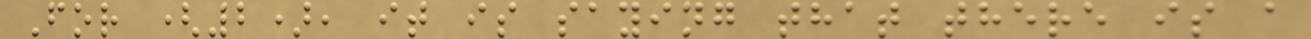For (2), it is saying that there is a
